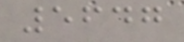5647
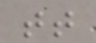tt
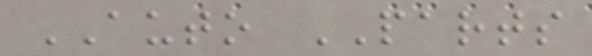AUTO PARTS
